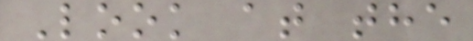Look at the
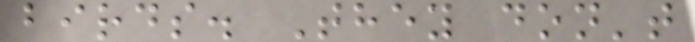birds. They don't
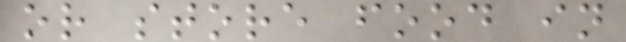or store food in
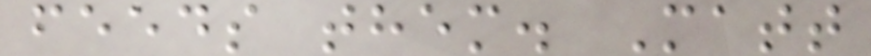feeds them. Matt
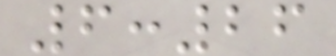6:26
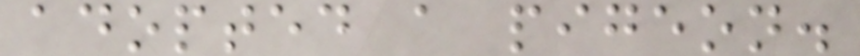adopted a pigeon.
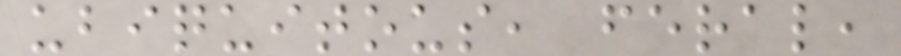ubiquitous, feral,
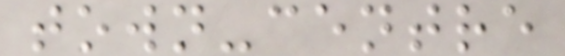town-centre
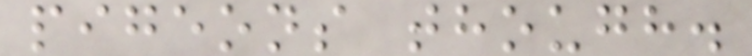pigeons though.
